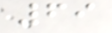69
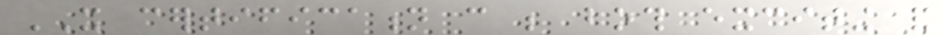IT certification can be both exciting and
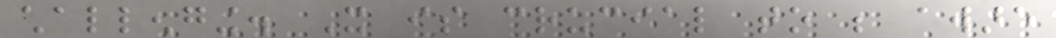challenging. It is crucial to be aware
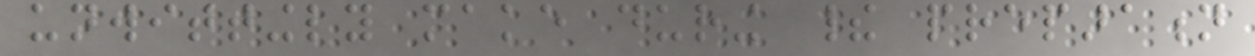unwittingly make during their preparation
